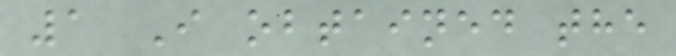1 I obtained the
